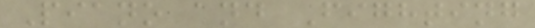Piano and Fighting
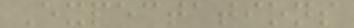Expectations
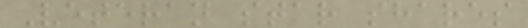Veteran star shares
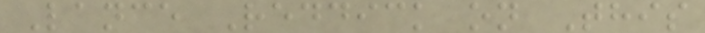Lance Reddick on This
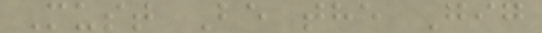Must Be the Gig
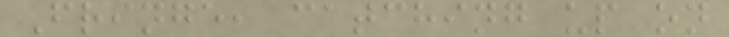Fringe, catching up on
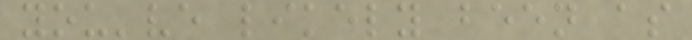you've likely been as
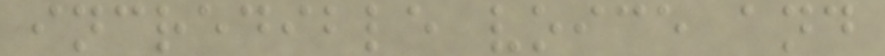incredible voice and
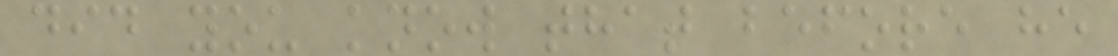did you know that before he
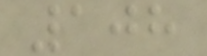108
